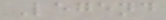Legend
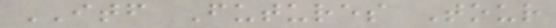ITF Futures Tour
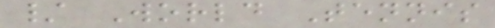/ World Tennis
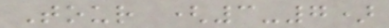Tour (3-7)
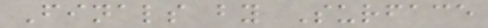Finals by Surface
